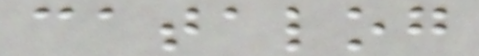catalog
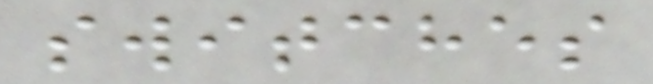switches
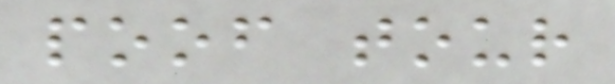poof tour
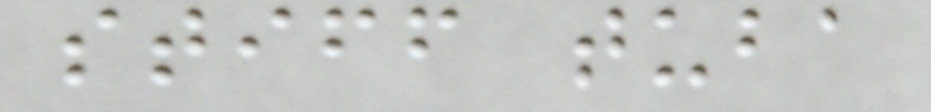stiff tuba
